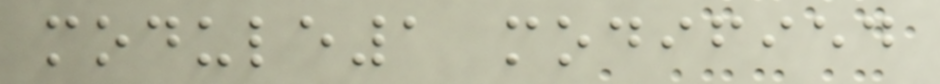module1 modified
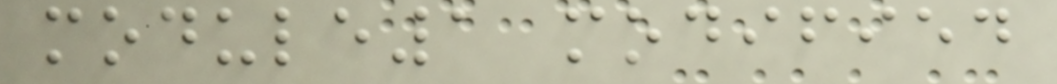module1 modified
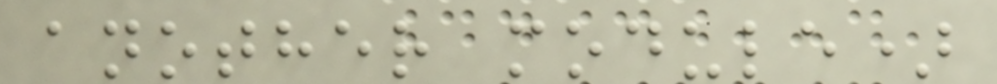another module)
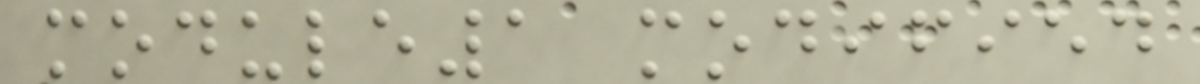module1 modified
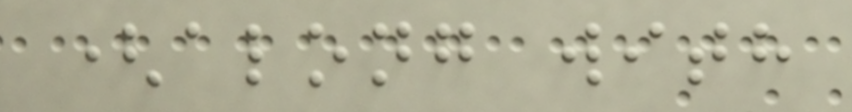(along with
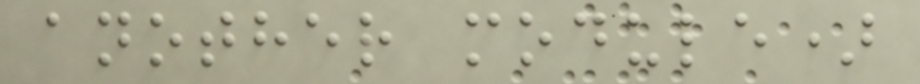another module)
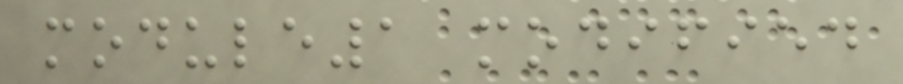module1 modified
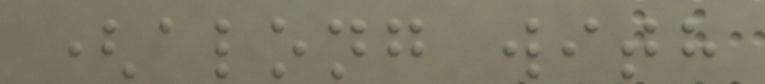(along with
